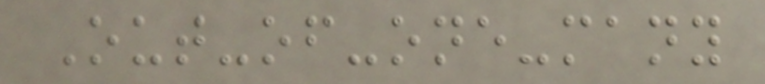Out-of-one-many
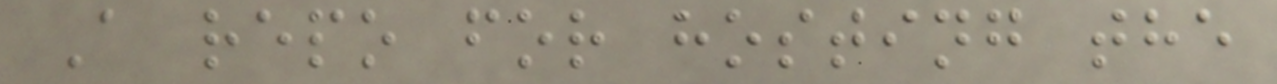A repo for hosting the
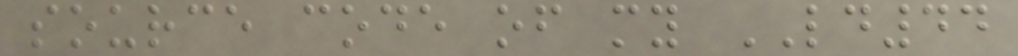source code of my LD44
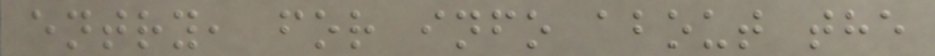entry, for info about the
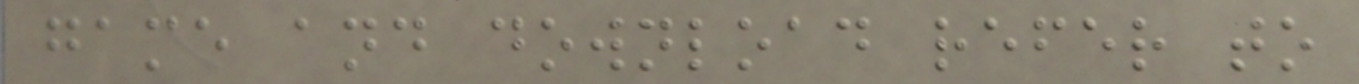game and download refer to
